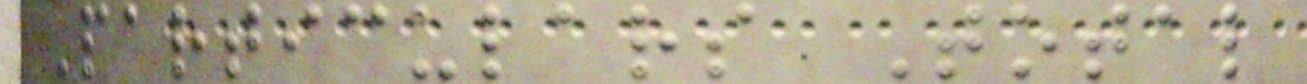Particulars Total
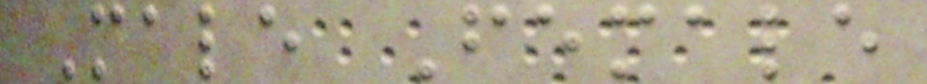Male Female
